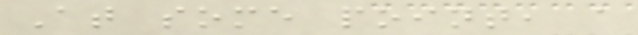At some point, a
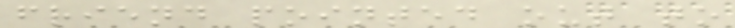friend pointed out to
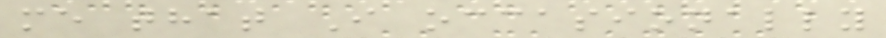me that I occasionally
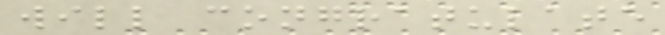will congratulate
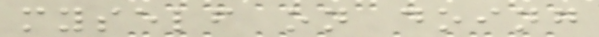myself on doing
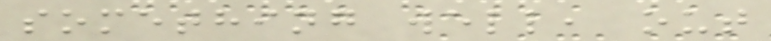something well, out
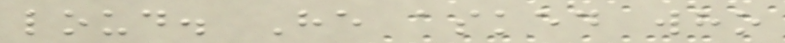loud. He asked who
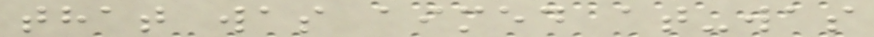that was aimed at-was
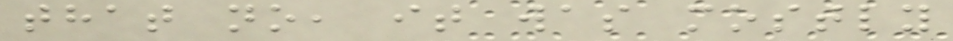that no, it was mostly
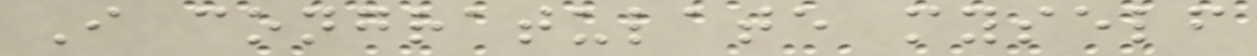I congratulate myself
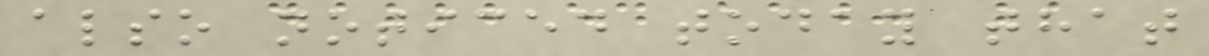also noticed today that
